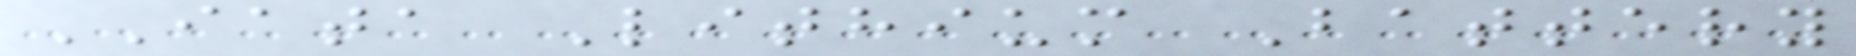IATA Lithium Battery
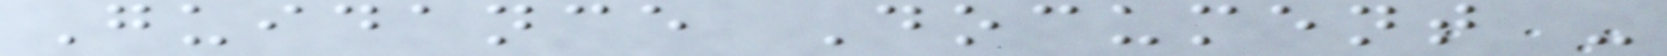Guidance Document -
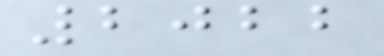2022
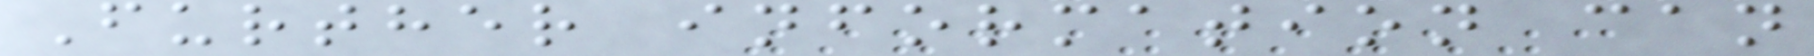Further information can
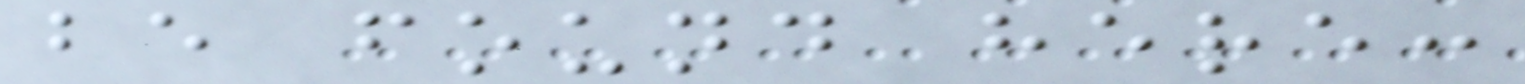be found here:
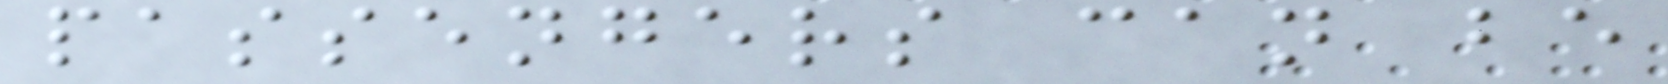passengers can be
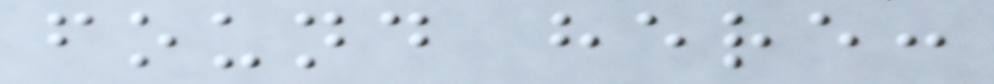found here:
